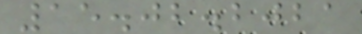15.02.2021
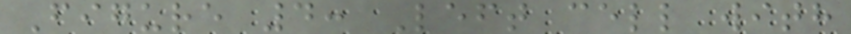Figure 4: Left cell with
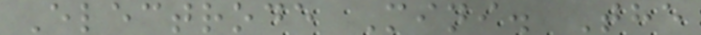Electrode Mini. The
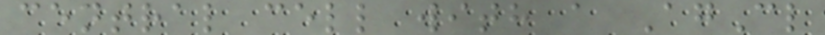central cell with a AgCl
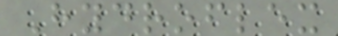Hydroflex
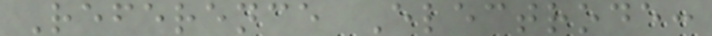Reference Electrode:
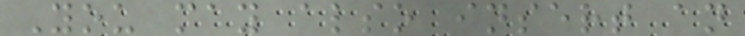You may also insert an
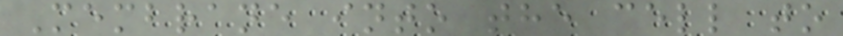Membrane into the cell to
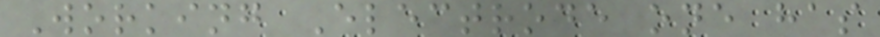Working Electrode one has
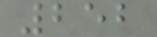252
